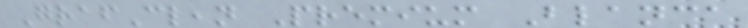GrafClean Premium Blanca
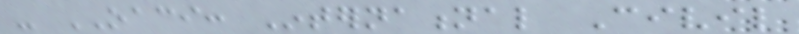- OACI: International Civil
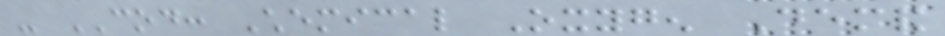- COD: Chemical Oxygen Demand
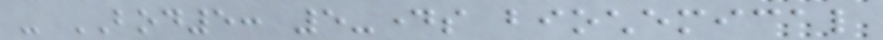- BOD5: 5-days biochemical
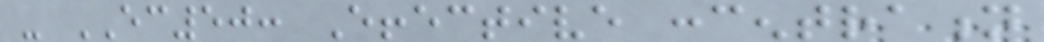- EC50: Effective concentration
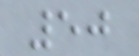50
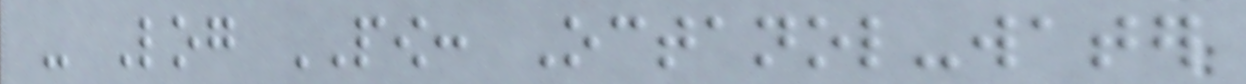- Log POW: Octanol-water
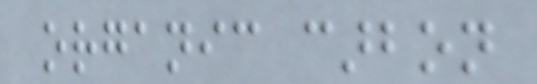organic carbon
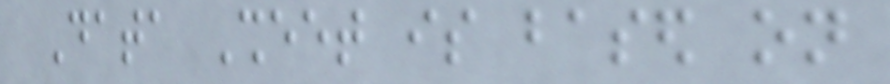Data Sheet is based on
